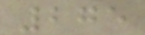275
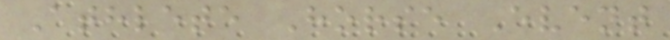Athlete Horse Event
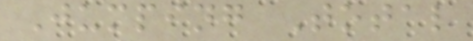Jumping Total
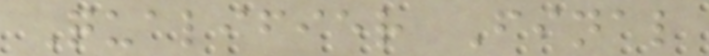Qualifier Final
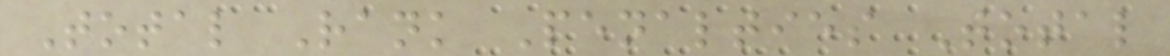Total Rank Penalties Total
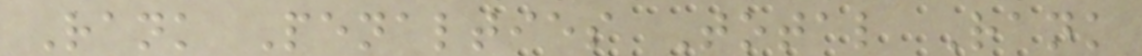Rank Penalties Total Rank
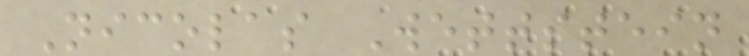Nicolas Wettstein
